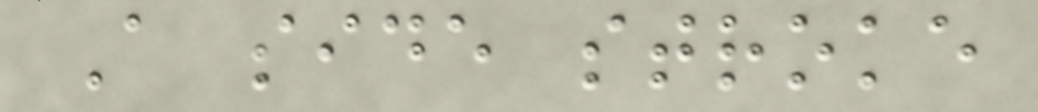A side stroke
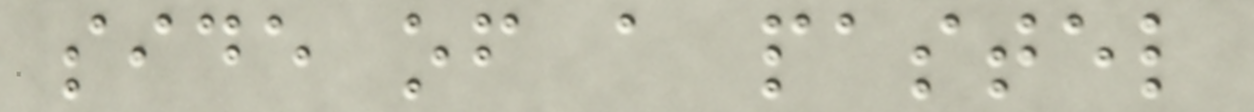side of a pastel
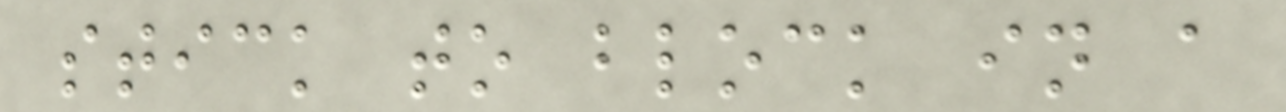stick to block in a
